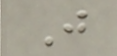J
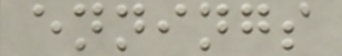ennings
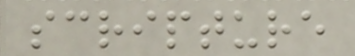scripture
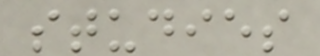studies
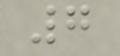7
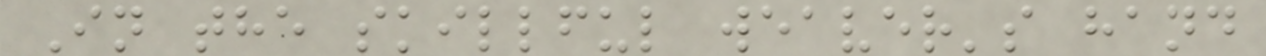In the skillful weaver's hand
